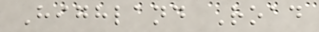Highland Road
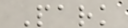Park
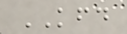KFD
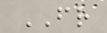FR
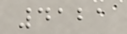4121
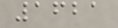1621
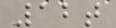12t
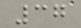37
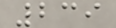239
